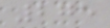275
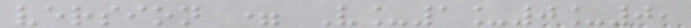version = V_1_0_0,
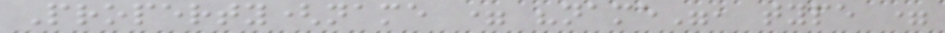Property(name = "name", type =
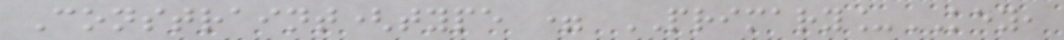Constraint(type = PRIMARY_KEY,
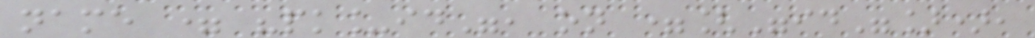name = "pk_id", on =["id"]),
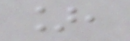],
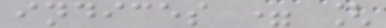indices = [
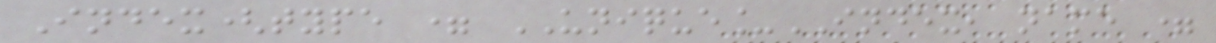Index(type = UNIQUE_INDEX, name =
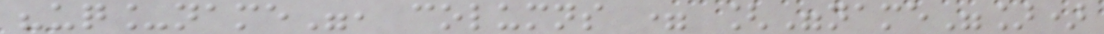"uq_name", columns = ["name"])
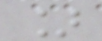]
